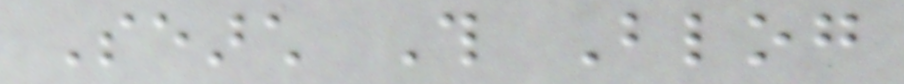Search This Blog
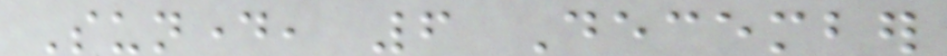Sunday, 6 December
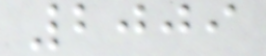2009
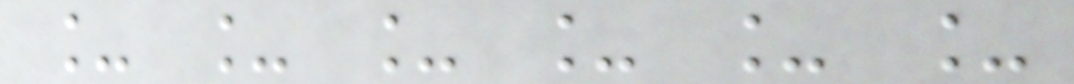_ _ _ _ _ _
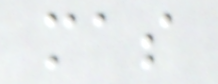mas
